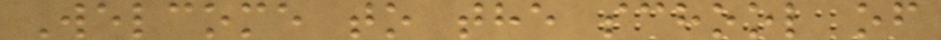Welcome to the school of
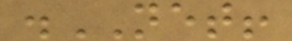.NET!
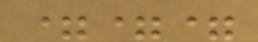===
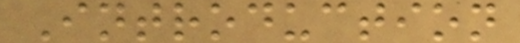Introduction
